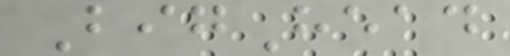BigHead
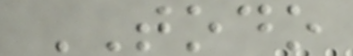TODO
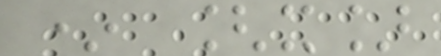* [x]
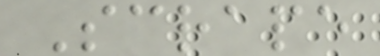Scrape
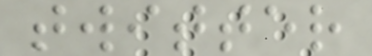twitter
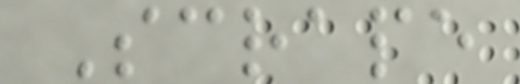Scrape
